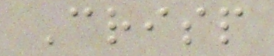Crisp
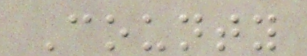County
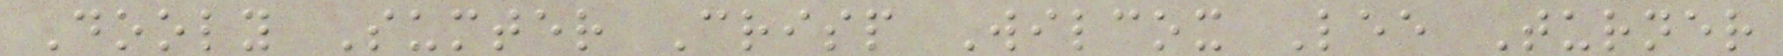Dooly Sumter Crisp Wilcox Lee Turner
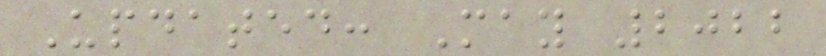Updated: May 2022
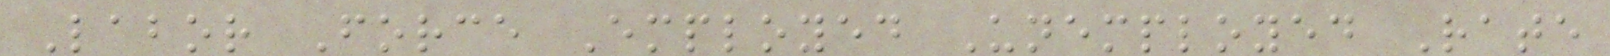Labor Force Employed Unemployed Rate
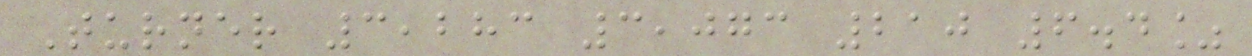Turner 3,283 3,073 210 6.4%
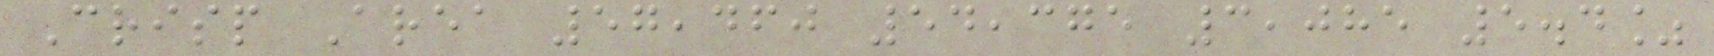Crisp Area 57,460 54,375 3,085 5.4%
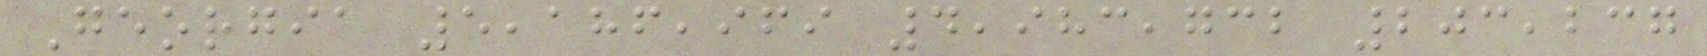Georgia 5,186,969 4,983,732 203,237
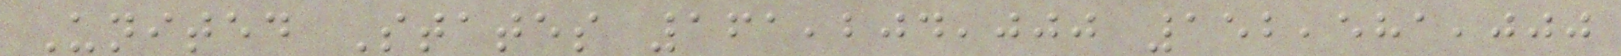United States 161,204,000 152,581,000
